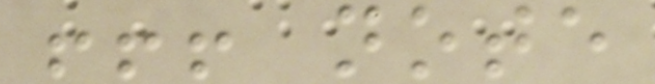!!! note
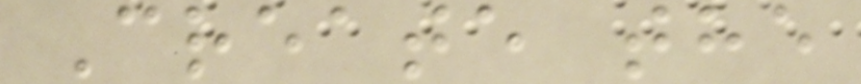Create the
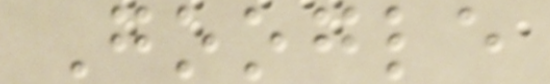Google
